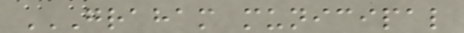GRAHAM MUNICIPAL
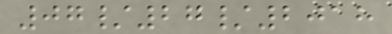07/27/2018
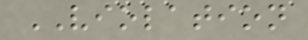VIOLATION
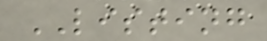LISTING
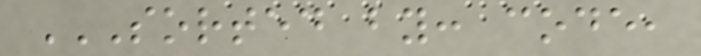SORTED BY: CODE,
